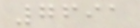7691
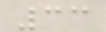33
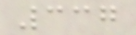337
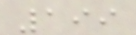199
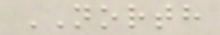NORTH
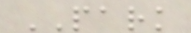PARK
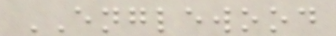ENGLEWOOD
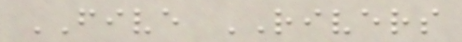FIVE RIVERS
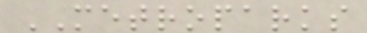METROPARKS
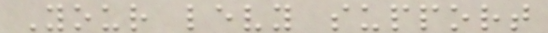Your levy support
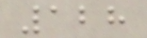128
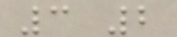3 2
